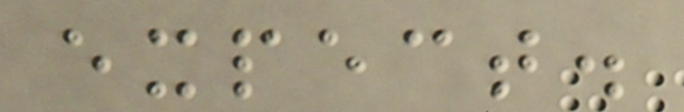expect.
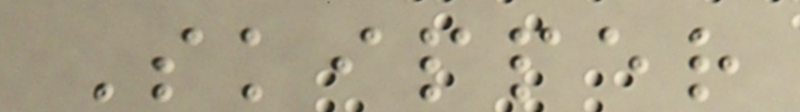Skipper
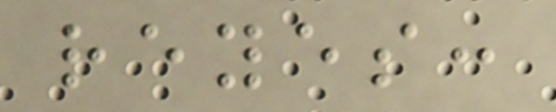reyes:
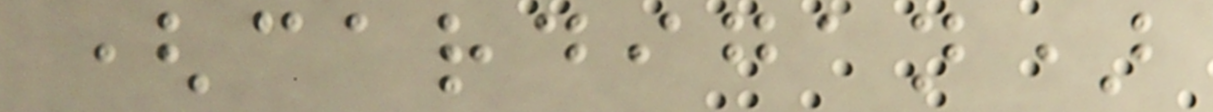(cardigan)
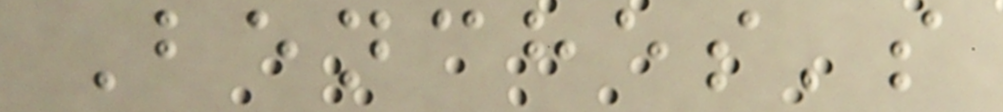Benches's
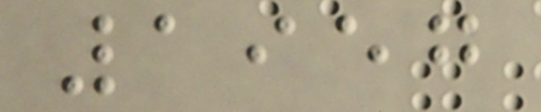1957
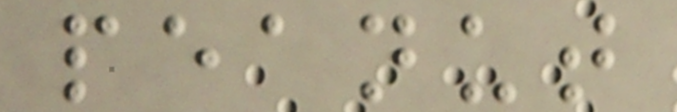peanut
